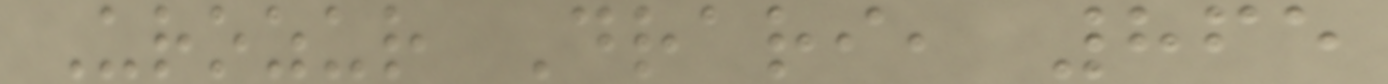Urozur Drari, 865
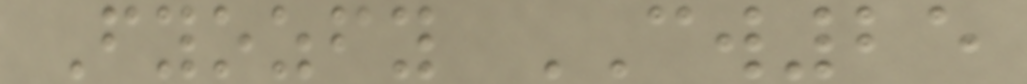Fyozfy CW25
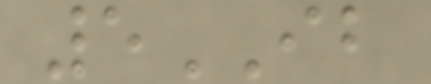5IB
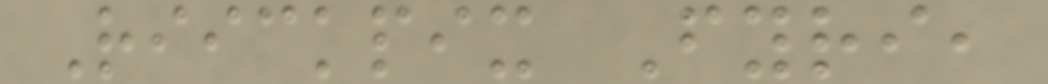Riickpix Fyri,
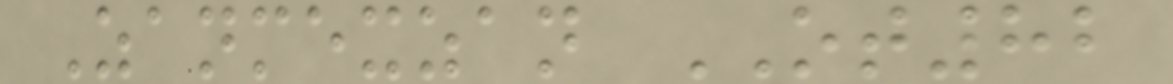Zanmexzan OT82
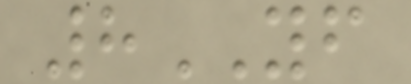8YF
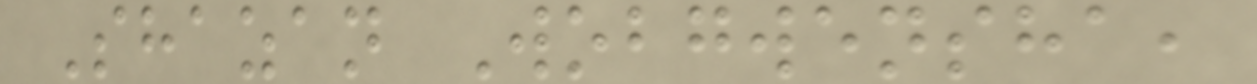Shazan Wobgwensha,
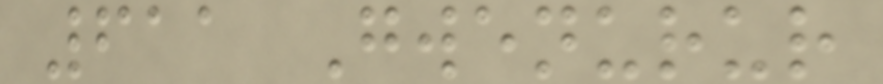611 Gwenurur
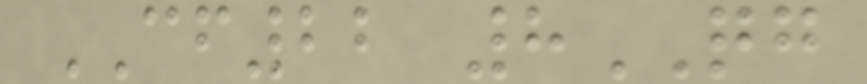CF22 8QG
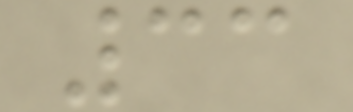33
